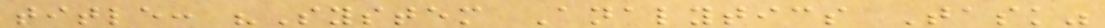title: "System Analytics Task"
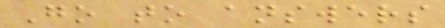Go to answers
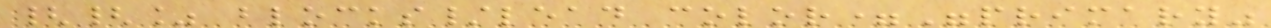{{% blocks/lead color="primary"
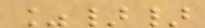%}}
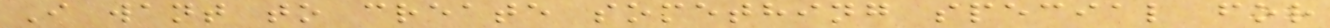I want to create something special for
